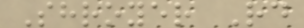Shroyer Rd
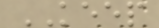KEEP
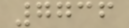7736
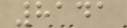8141
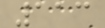113
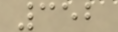352
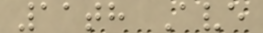11th Ave
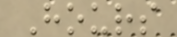Hours
